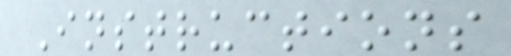Instructions
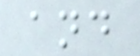and
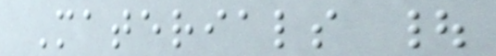Materials |
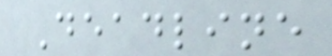Deadline
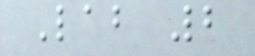Lab 2
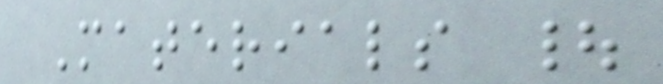Materials |
